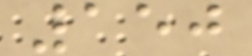150
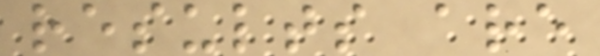results are
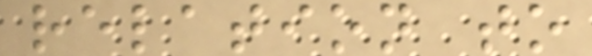relation to
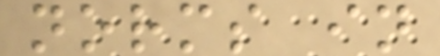norms in
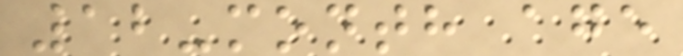12-month age
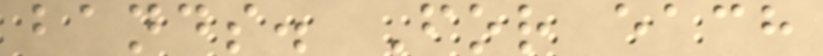bands. For each
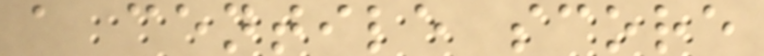a centile score
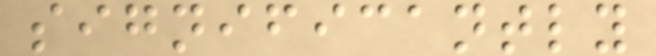significantly
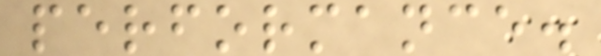performance.
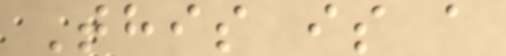This is a
